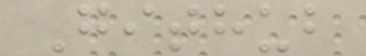Github
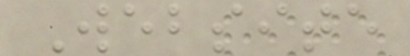Website
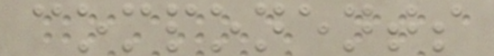components
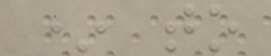* to
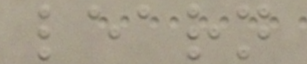learn
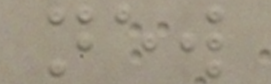new
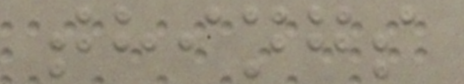things
